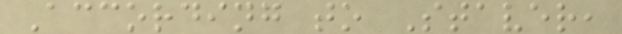According to Staver,
